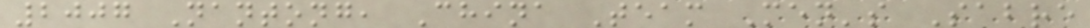2007 Nantong, China Team Men's Sabre
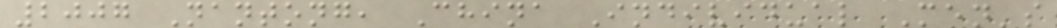2007 Nantong, China Individual Men's
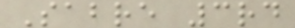Sabre 3rd
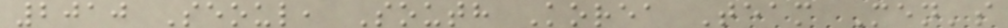2010 Seoul, South Korea Team Men's
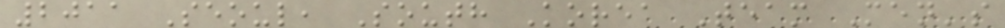2011 Seoul, South Korea Team Men's
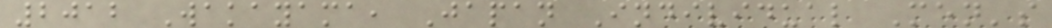2012 Wakayama, Japan Individual Men's
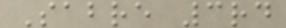Sabre 3rd
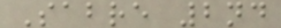Sabre 2nd
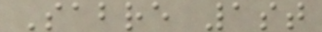Sabre 1st
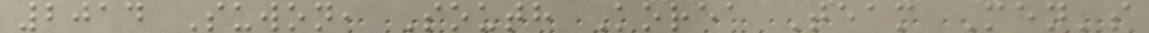2014 Suwon, South Korea Team Men's
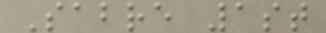Sabre 1st
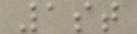1st
